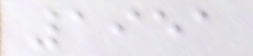1951
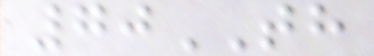70TH
